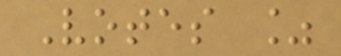Votes %
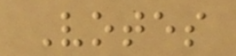Votes
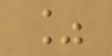%
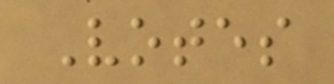Votes
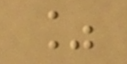%
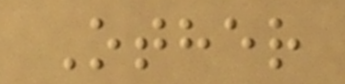Other
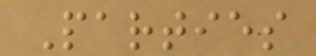Parties
